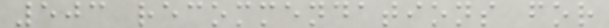503 recommendations for
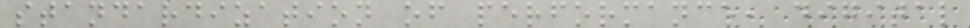standardization of performance, digital
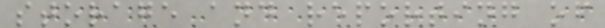storage and reporting of
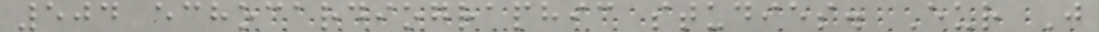504 echocardiographic studies. Eur J
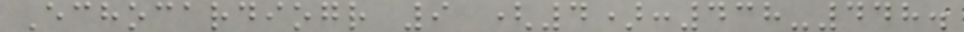Echocardiogr 9 (4):438-448.
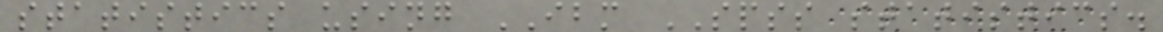statistics using IBM SPSS statistics.
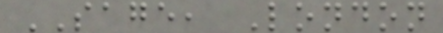SAGE, London
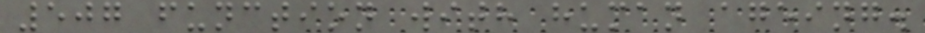507 function with human ageing.
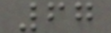67
